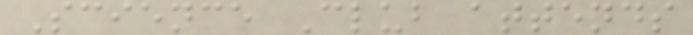Science Club attends
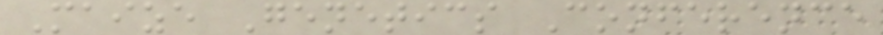Maize Genetics Conference
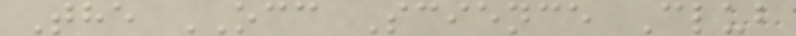The OCC Science Club
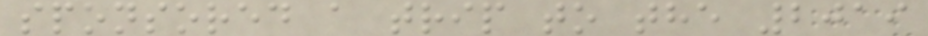sponsored a trip to the 2019
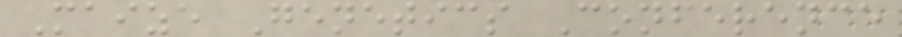Maize Genetics Conference
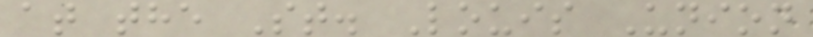at the St. Louis Union
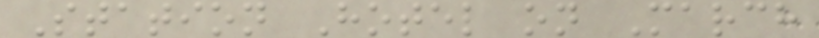Station Hotel on March
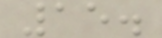15.
